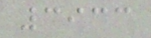3933
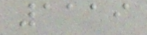1119
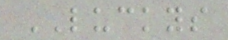LUCKYS
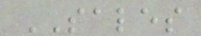SALES
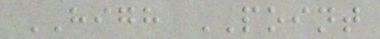HIGH POINT
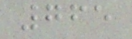765
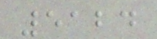5124
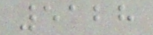5128
